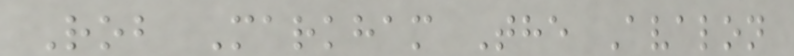Rob Markham The Avalon
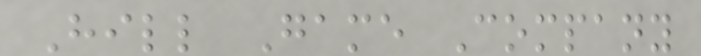Hill Game Company
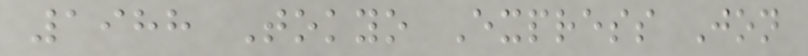1988 Tokyo Express Jon
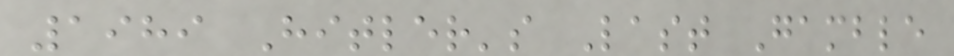1989 Hitler's Last Gamble
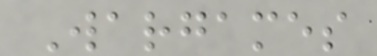Wargames
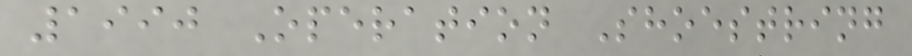1990 Operation Shoestring
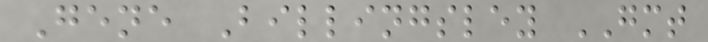Gene Billingsley GMT
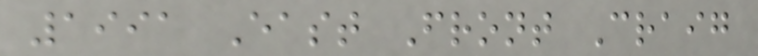1991 East Front Craig
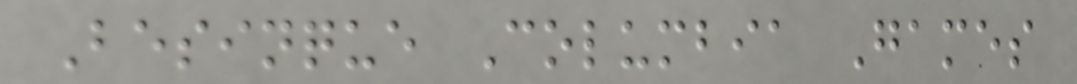Besinque Columbia Games
